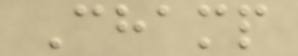Champ
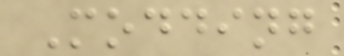Modding
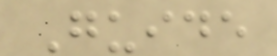Guide
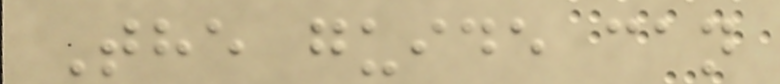The guide can
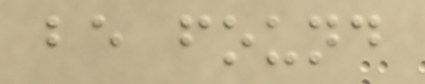be found
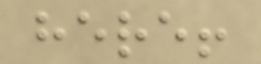here!
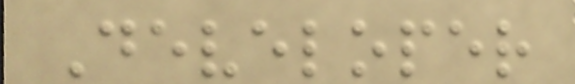Developer
